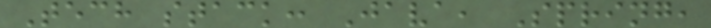Tech stack: Java, Spring,
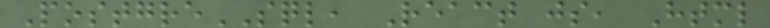PostgreSQL, React js, Html
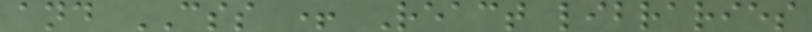and CSS + React libraries
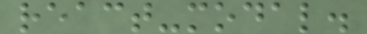react-modal.
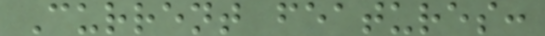Current features:
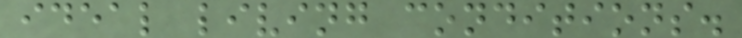ideal living conditions.
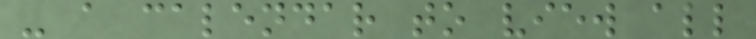- a calendar to view all
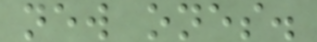new ones.
